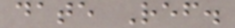date Ref.
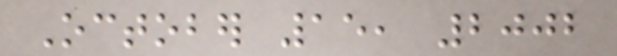October 15, 2002
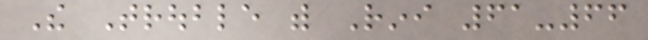The Trouble with Rini 61-66
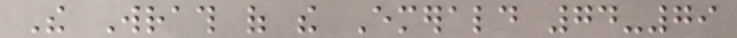The Wrath of the Emerald 74-79
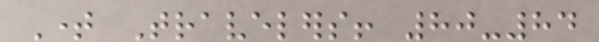Time Travelers! 80-84
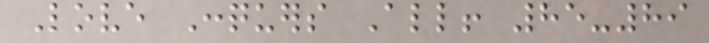Love Conquers All! 85-89
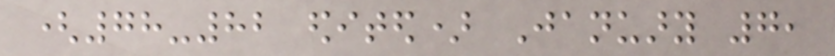(78-82 edited) January 7,
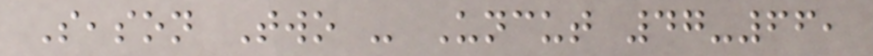Season Two - Uncut 47-66,
